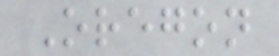Oregon
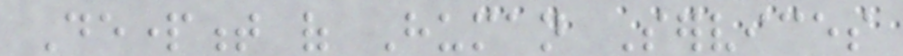Department of Human Services
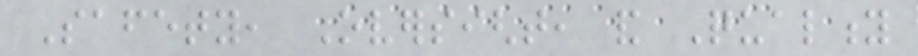Safety, Oversight, and Quality
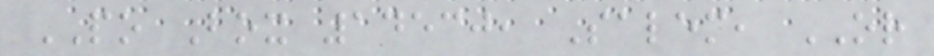PO Box 14530, Salem, OR
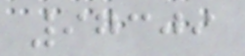97309
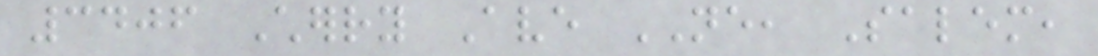3406 Cherry Ave NE, Salem,
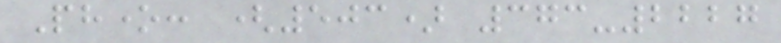Phone: (503) 373-2227
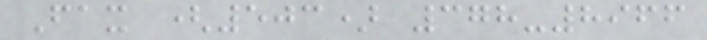Fax (503) 378-8966
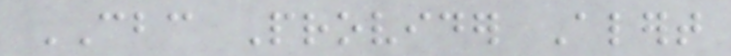CBC Provider Alert
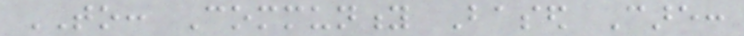TO: Community Based Care:
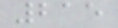215
